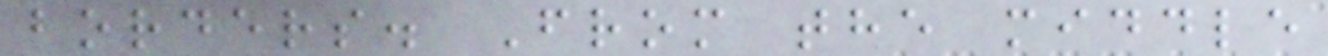borders. From the middle
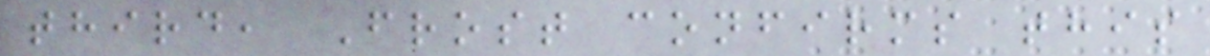third, Frost confirms this
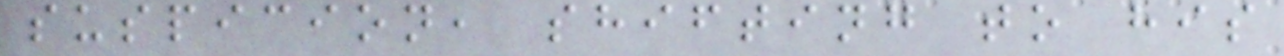suspicion, shifting to his
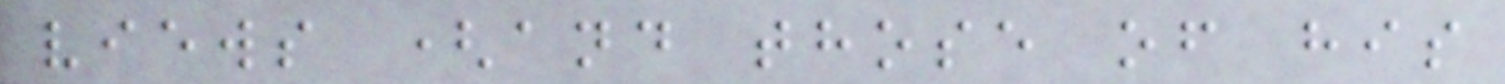views (and those of his
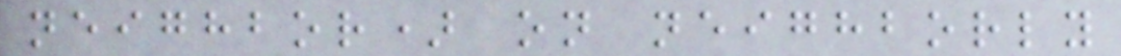neighbor) on neighborly
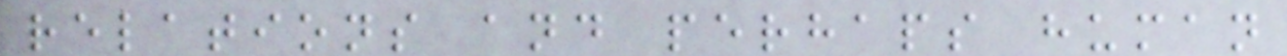relations and perhaps human
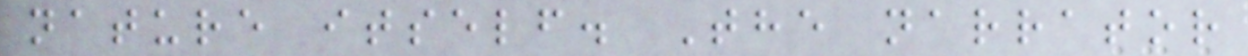nature itself. The narrator
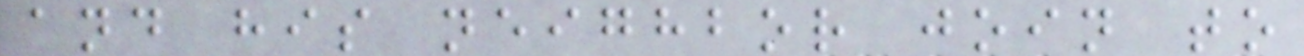and his neighbor join to
